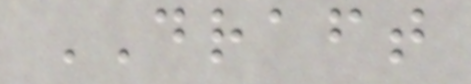DRAFT
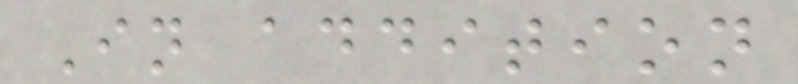In addition
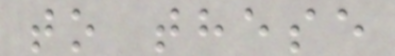to these
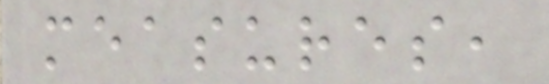measures,
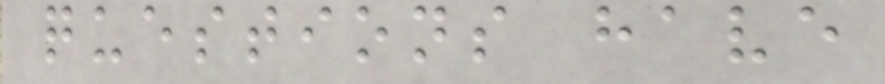questions have
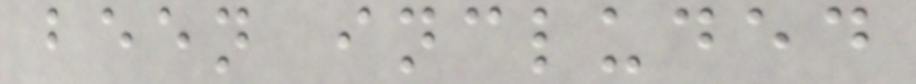been included
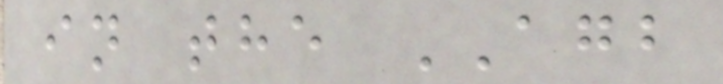in the AGB
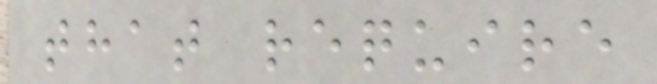that require
